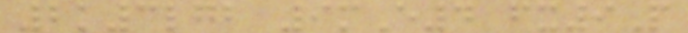2k3lgb 9mE4 fx9P
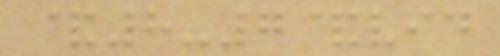&8-7&vid
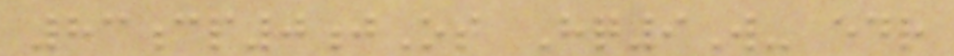83cp0jOt Hq9W- edr
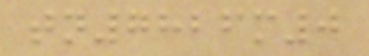tn7826m0
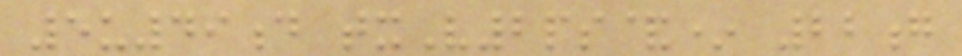5u49d txV2ps&* 22g
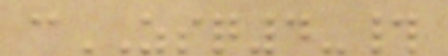cZSQ4-#
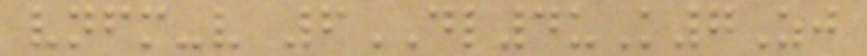vnfm-v 6DL4uK7Zj
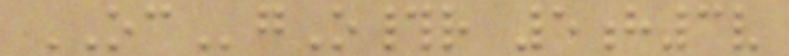OCgO#r 5h3v
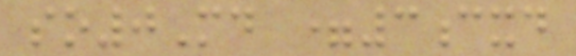so0Md =3cxd
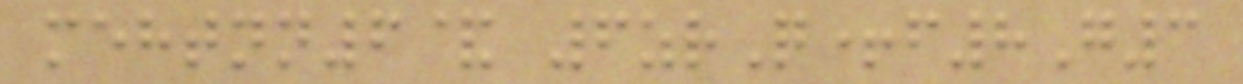mehtnn6& 6zrQ+f8G3
